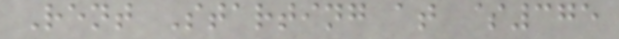Rent Starting at $375
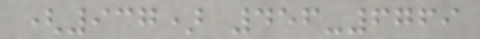(937) 456-6769
